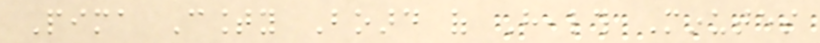Pima County Board of Health Minutes
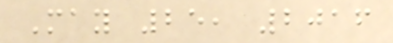May 25, 2016
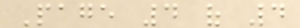Page 4 of 4
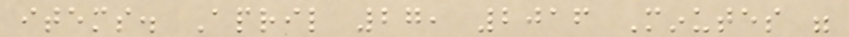items. April 27, 2016 Minutes were
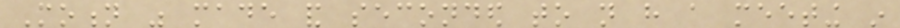Motion was made and seconded to not have a meeting in
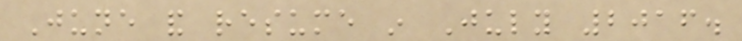June and resume in July 2016.
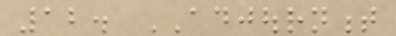12. ADJOURNMENT
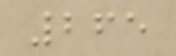265
